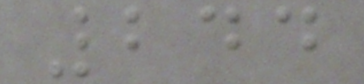244
